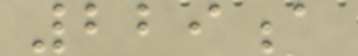229a
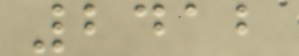2412
